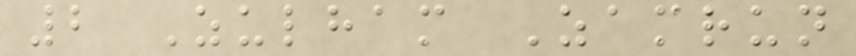2 Zulham Zamrun
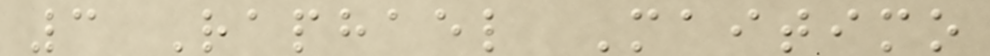3 Raphael Maitimo
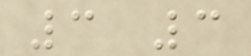3 3
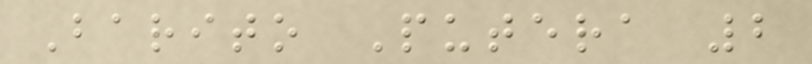Barito Putera 2
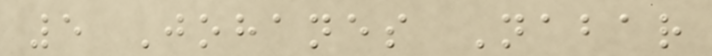5 Johanes Nabar
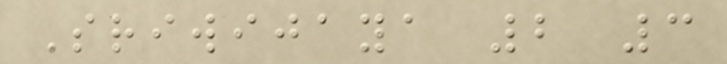Sriwijaya 2 3
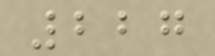227
